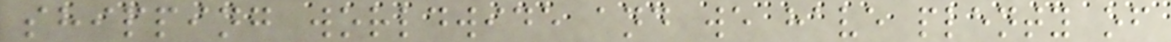shipping worldwide and we have plenty of
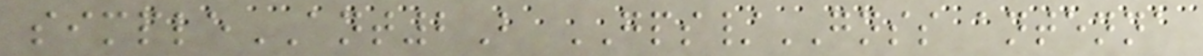simpleANT2B GPS/GNSS antenna
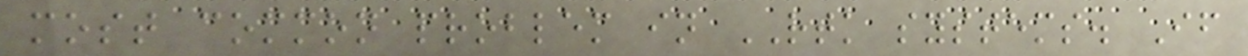most common problem in RTK systems. If
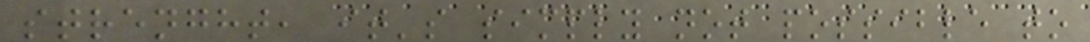strenght, it's simply not possible to
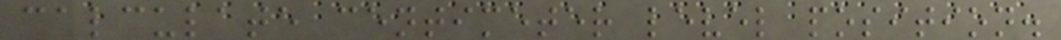calculate centimeter level position.
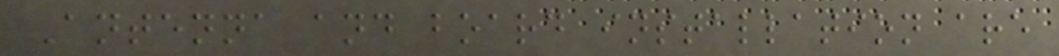Antenna and board installation are
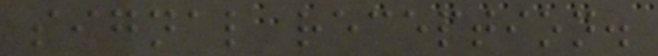signal reception.
